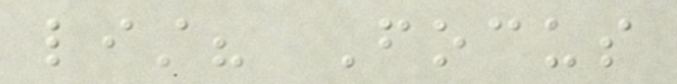list? Focus
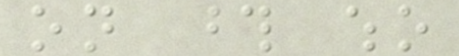on those who
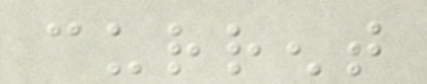current
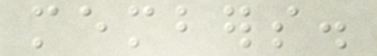members.
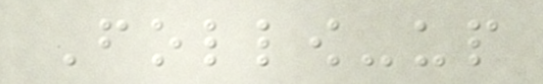Follow-up
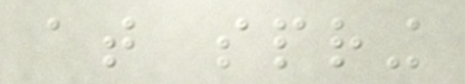at spring
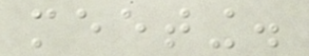meeting.
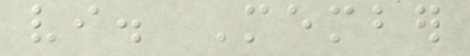vi. Member
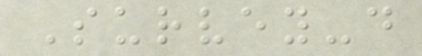Survey-do
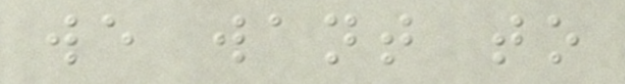we want to
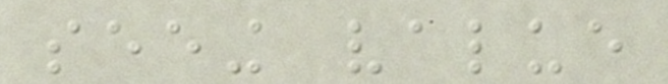seeing value
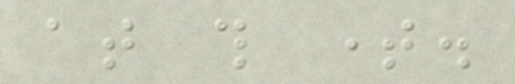at this time.
